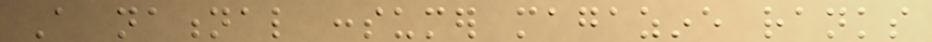A national consumer magazine ranks
